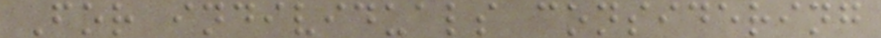For individuals considering
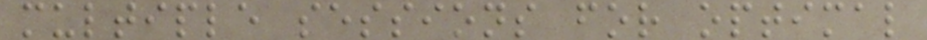multiple sessions for optimal
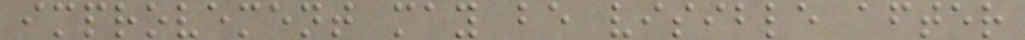improvement may be visible after
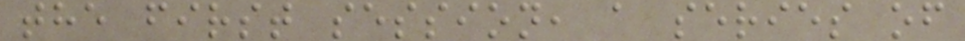the first session, a series of
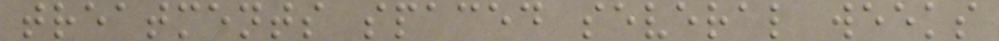treatments spaced several weeks
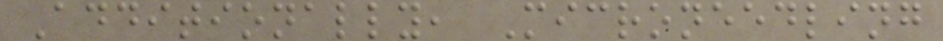Additionally, Microneedling
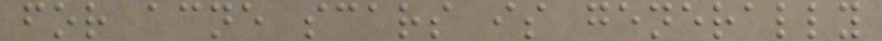for acne scars is generally
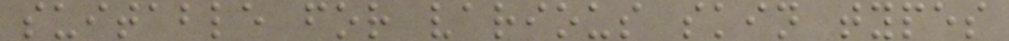suitable for various skin types
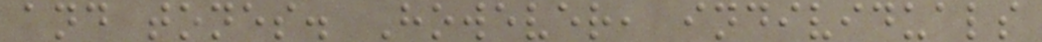and tones. However, individuals
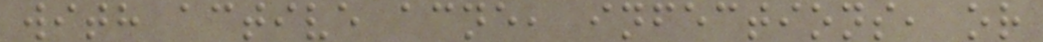with active acne, infections, or
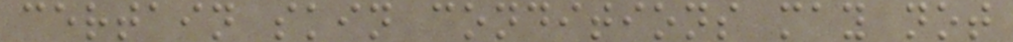certain skin conditions may not
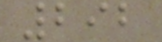292
